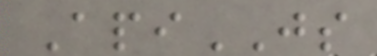ApiJS
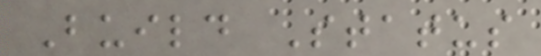Build Status
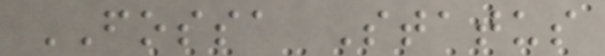FOSSA Status
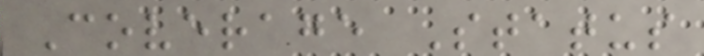Coverage Status
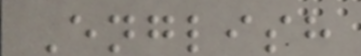English
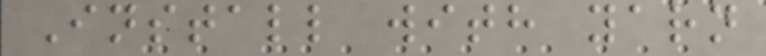Install with yarn
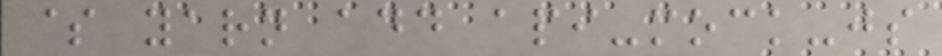$ yarn add api-mock-js
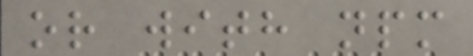or with npm
